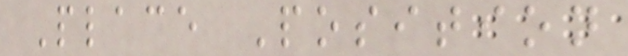Place Position
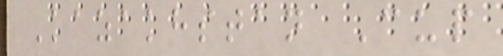Kazakhstan Cup
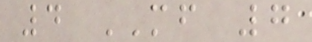4 MF 7
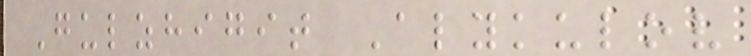Gulzhigit Alykulov
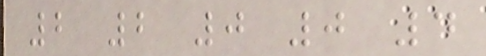2 2 0 0 4
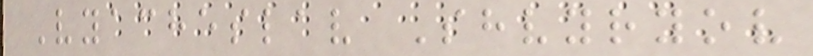Vyacheslav Shvyryov
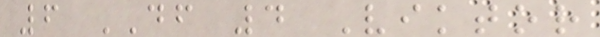6 DF 4 Viktor
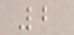2
